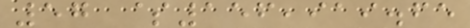57 $156,919.65
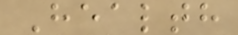Health
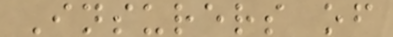Insurers of
